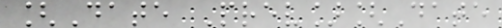[Date Prev][Date
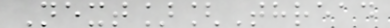Next][Thread
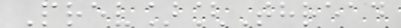Prev][Thread
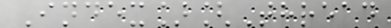Index][Thread
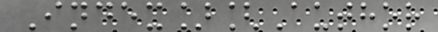Index][Author
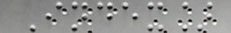Index]
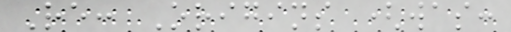Re: Origins (was:
